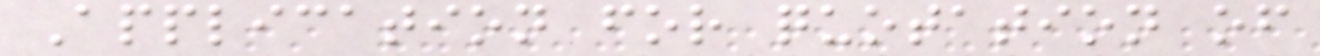Application for quotation of
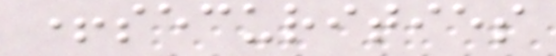+securities
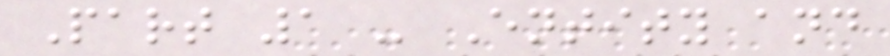Part 1 - Entity and
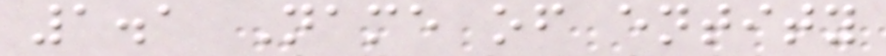1.1 Name of entity
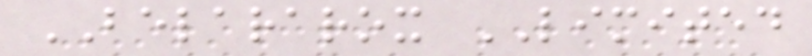BELARAROX LIMITED
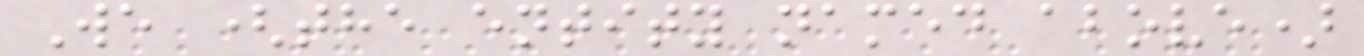We (the entity named above)
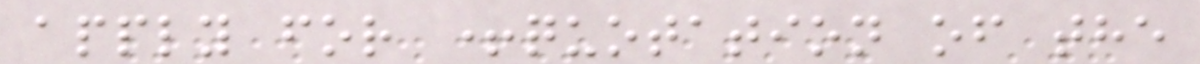apply for +quotation of the
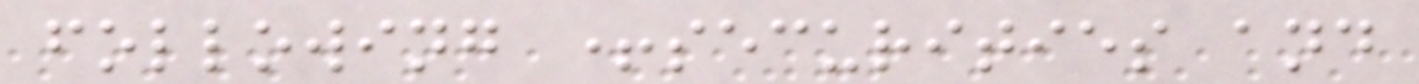following +securities and
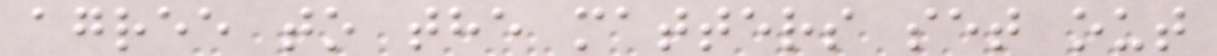agree to the matters set out
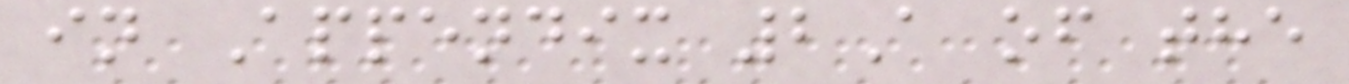in Appendix 2A of the
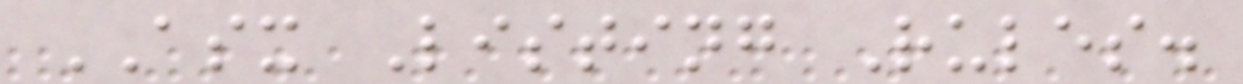ASX Listing Rules.
